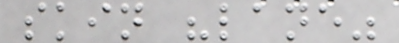skin "lane"
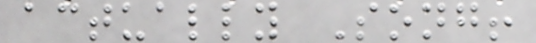actually Song!
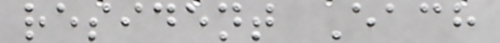resident Each
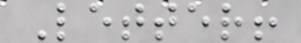Letter!
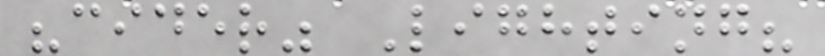"cider" Lighting?
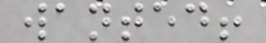wanted!
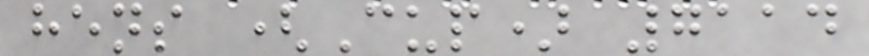hens (Cup) 7114
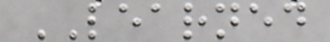LEARNED
